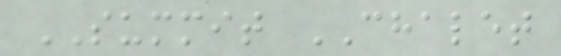SUMMIT CHALET
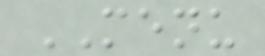MENU
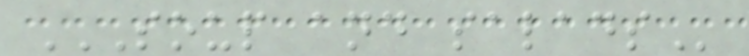SOUP AND SALADS
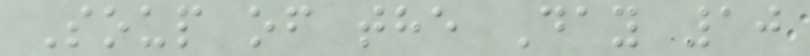Soup of the Day 10
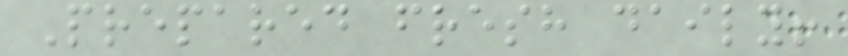Prepared fresh daily!
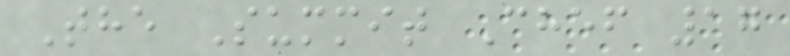The Summit Chef 17
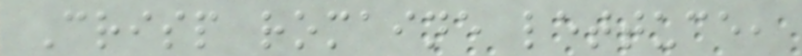Crisp romaine lettuce,
